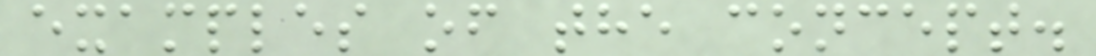examples of the concept.
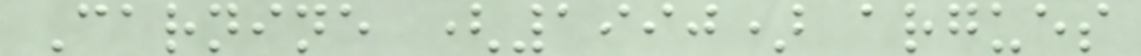Carnine (1990) argues
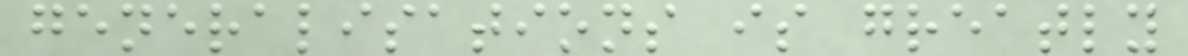generalisations is greatly
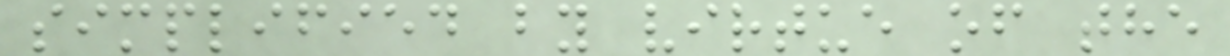simplified by virtue of the
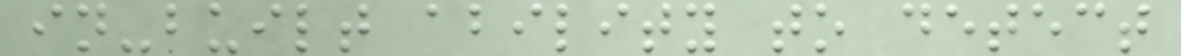in-built ability to detect
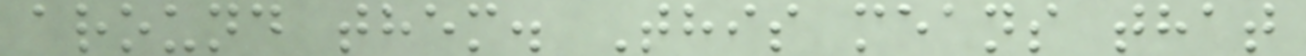around them. This means that
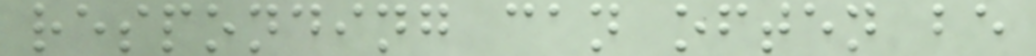responding can often be
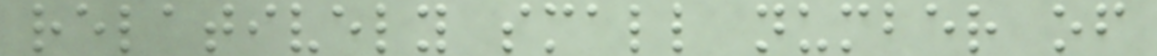relatively small number of
